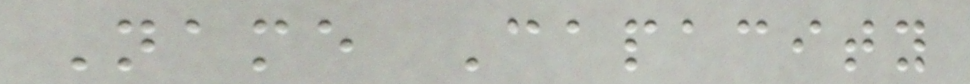Name Capacity
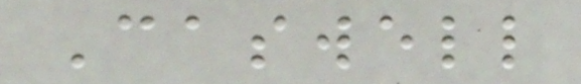Caswell
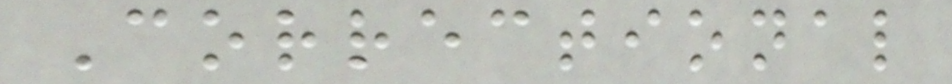Correctional
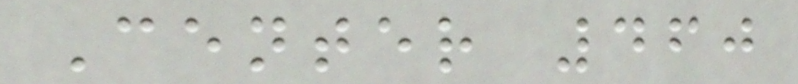Center 460
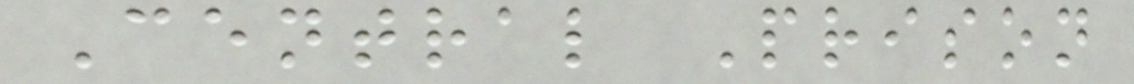Central Prison
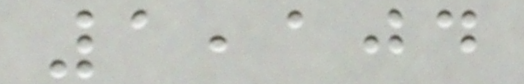1,104
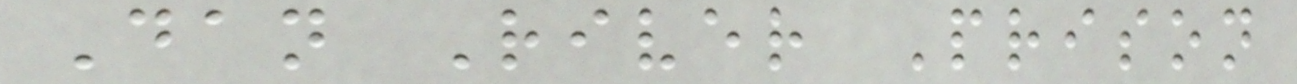Dan River Prison
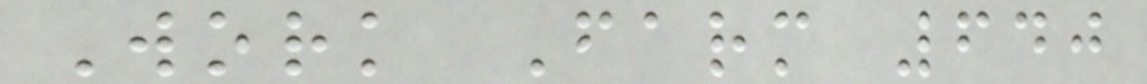Work Farm 640
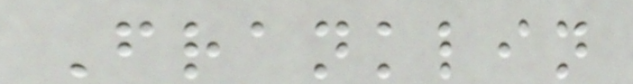Franklin
